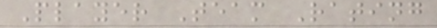Player Team Rating
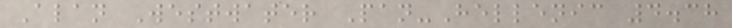Alan Westwater Pan-Hellenic 4.38
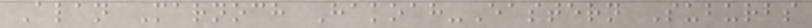Alan Marnoch Hakoah-Eastern Suburbs
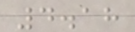4.18
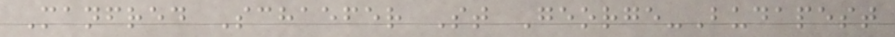Manfred Schaefer St George-Budapest
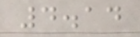4.14
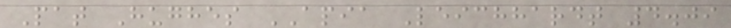Pat Hughes APIA Leichhardt 4.09
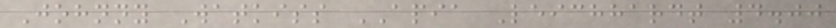Johnny Watkiss APIA Leichhardt 4.00
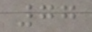77
